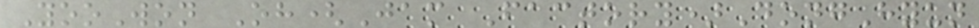YooWon Oh(Jam Factory)DongHyun
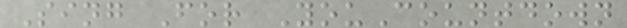Sing For YouCountdown
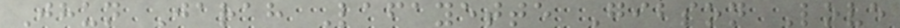Jhun Jarah Lafayette Gibson Love
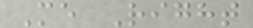Me Right
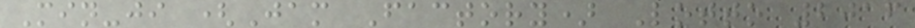Min-ji (Jam Factory) Lotto 2016
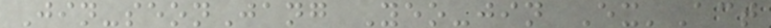Jin-seonJang Yeo-jin Ex'Act
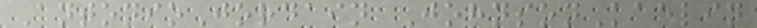AntonioJordain JohnsonKaelin
